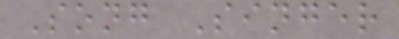Song Singer
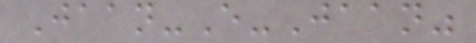Jaan-E-Jaan"
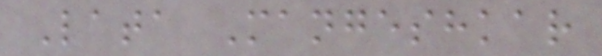Lata Mangeshkar
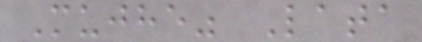Mujhe" Lata
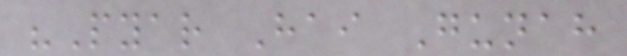"Pyar Hai Gunah
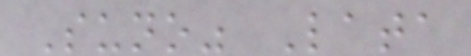Suno" Lata
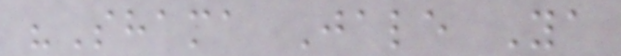"Shama Jale Ya
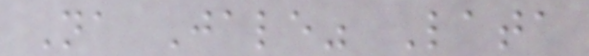Na Jale" Lata
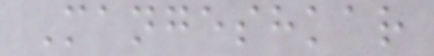Mangeshkar
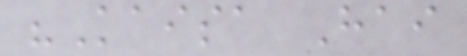"Kaisa Hai
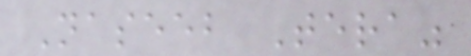Naseeb Tera"
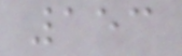153
